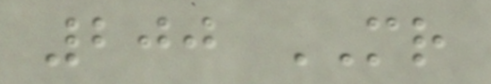200 MR
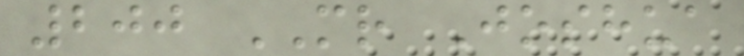200 MR Joshua
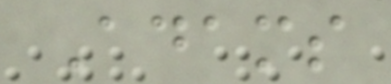Adams
